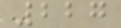227
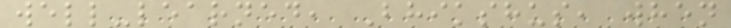well-learned, Bhikshus, when
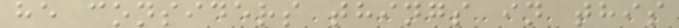he considers things in this
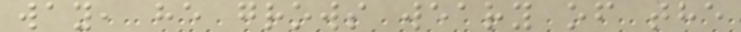way, he grows weary of the
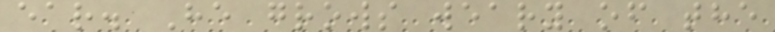ear. He grows weary of the
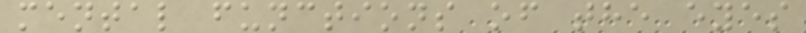mental functions of the eyes
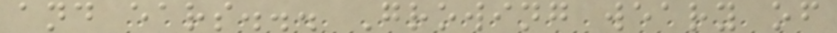and ears... Growing weary of
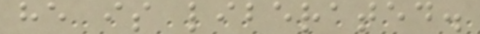he is liberated.
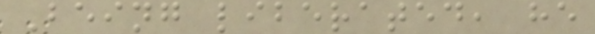Being liberated, he
